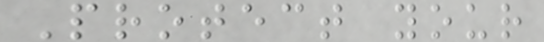Protect your
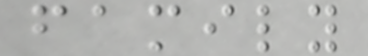family
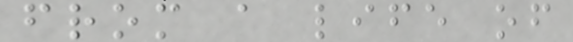from a life of
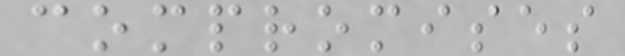compromises
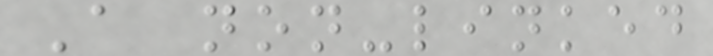A non-linked
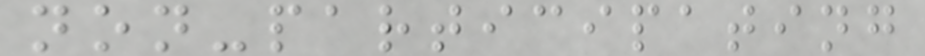non-participating
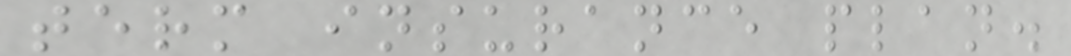term insurance plan.
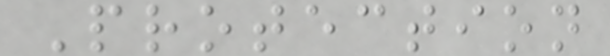Protection
